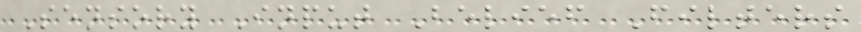Sensory Input Belief Filters
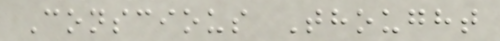Conscious Thought
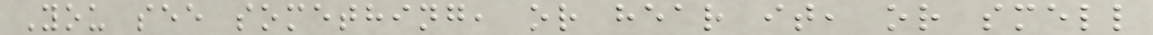You see something, or hear it, or smell
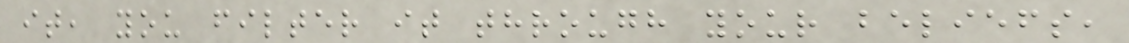it, you filter it through your beliefs,
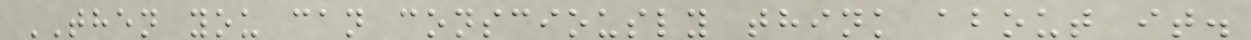THEN you can consciously think about it.
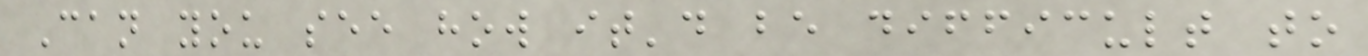Can you see how it'd be difficult to
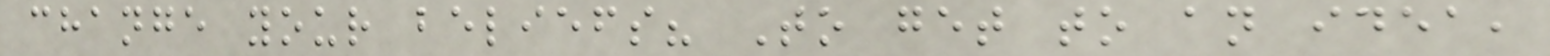change your beliefs? To get to an idea,
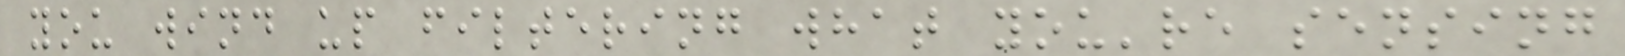you wind up filtering what you're sensing
